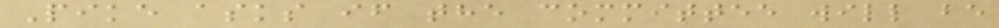Pike asks if the committee will be
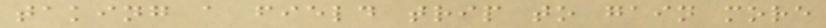taking a field trip to gain more
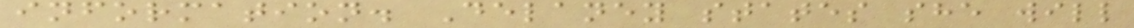information. Delaney states she will
